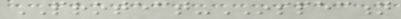PROTECT-INSPECTION
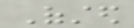Ofsted
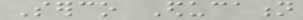Serco Education
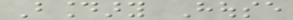Boundary House
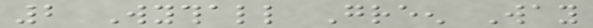2 Wythall Green Way
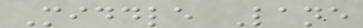Middle Lane
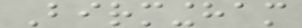Birmingham
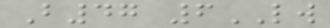B47 6LW
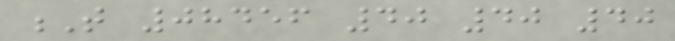T 08456 40 40 40
